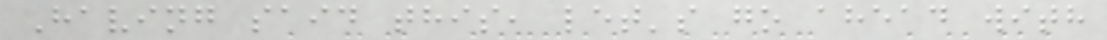Having said this, let's go ahead with
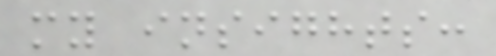my insights:
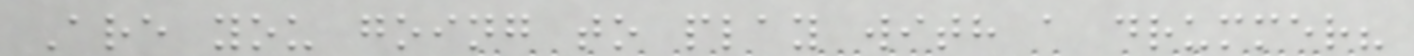Are you going to play with a drummer?
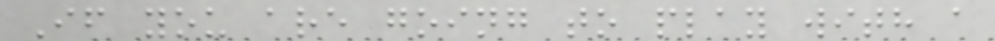If you are going to play with a
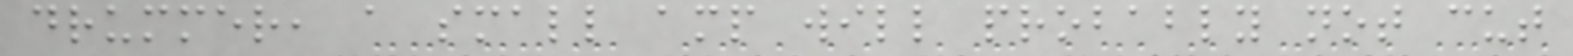drummer, a small amp will probably not cut
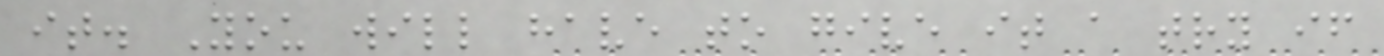it. You will have to give it a try if
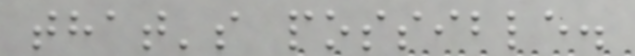that's possible.
